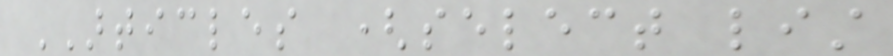ARTICLES (select list
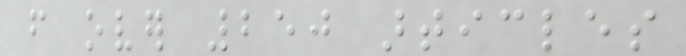from over 250 articles
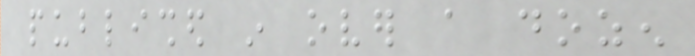published in over a dozen
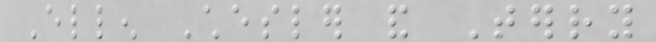Ellen Chesler and Terry
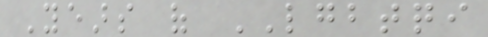Years of LGBTQI
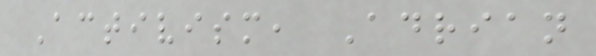Activism, Adrian
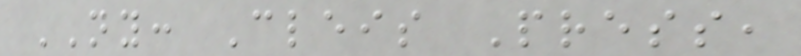NY: Cleis Press,
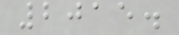2015.
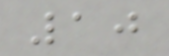10
